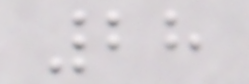28
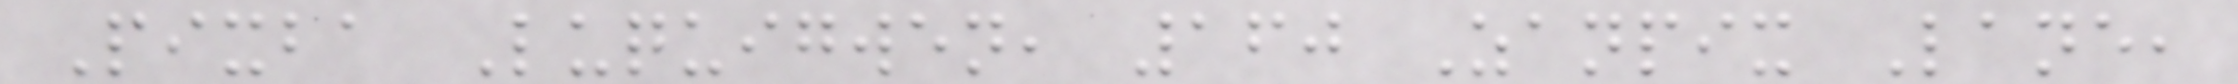Pixba Luquigwen, 160 Zanpix Lane,
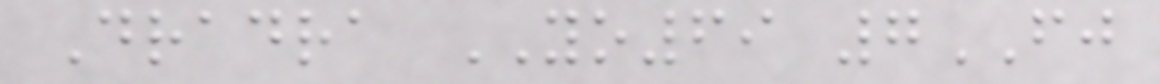Dradra YO69 7FJ
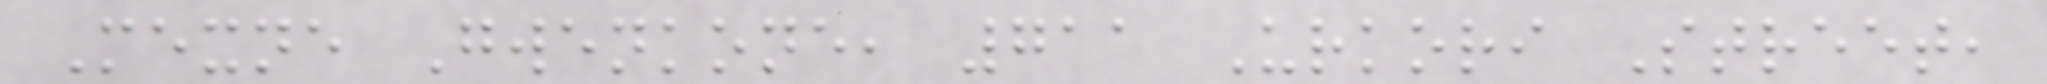Mexne Gwenkone, 711 Urkori Street,
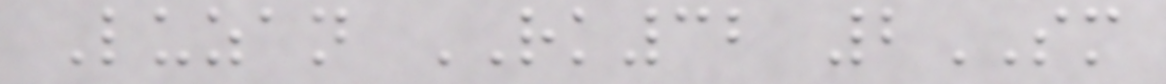Luzan RK32 2SM
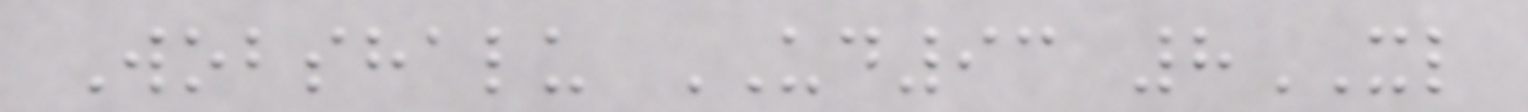Wobshalu UD93 8XL
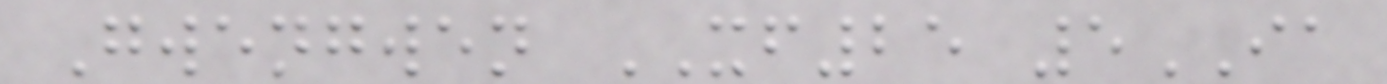Gwengwen XF25 5IA
